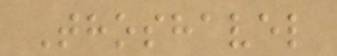Thoshavel
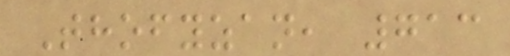Thofyzan, 713
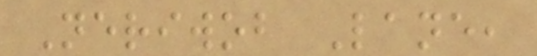Neriwob Lane,
